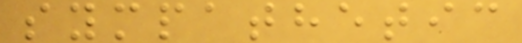sympathetic
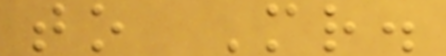to Mr.
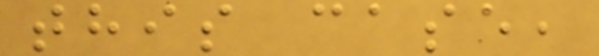this case,
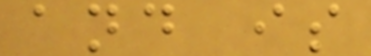and is
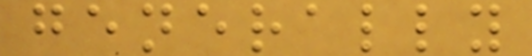generally
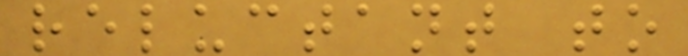reluctant to
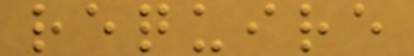require
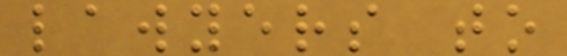lawyers to
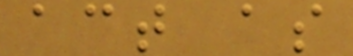act as
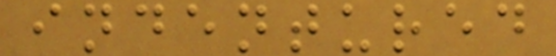indentured
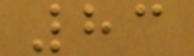83
